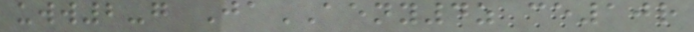uww2-g JaAENY4z ce10r
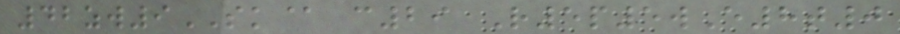42zw9SK@ c29 R5p5wE8t0
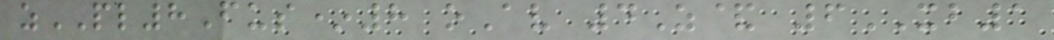zPL8Fus*8 oAv 4Z& 6XB1
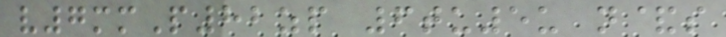v7mmP82zp 6tu5u n&s
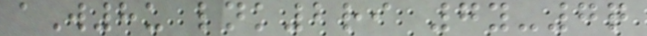aW8u lnk2ri 7y-7q
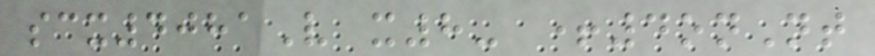scx4081V x8- +4onNt
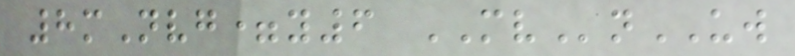8mNvg=y6 MVnUW
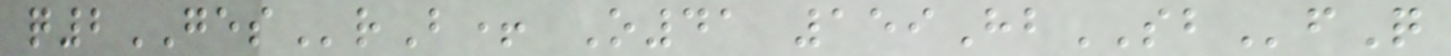q2GESrB+ O41 159HbSBfQ
